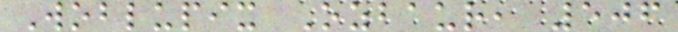Woblupix Ozbaur, 506
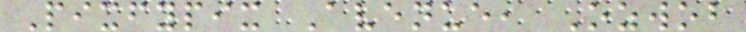Pixfypix Avenue, Ozwob
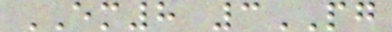EM8 3PG
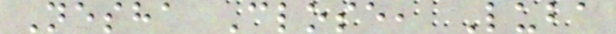Nesha Close, Luba
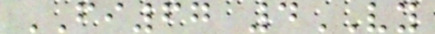FI67 4VY
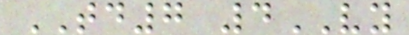TD7 4VY
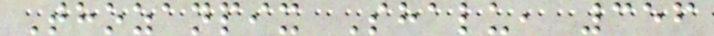Thozanpix Shalu, 356
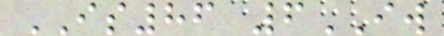IS86 6IW
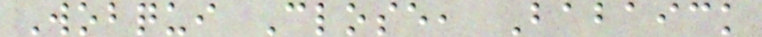Wobqui Close, Babaick
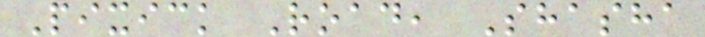Pixick Road, Shasha
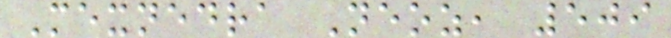Mexnedra Neoz, 509
